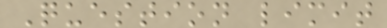Question limit
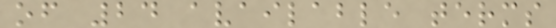of 24 available terms
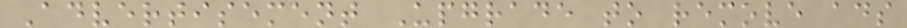Advertisement Upgrade to remove ads
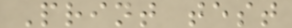Print test
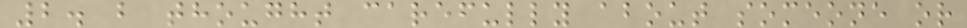2. b thought carefully about someone or
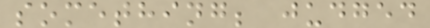something; judged
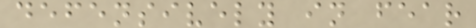defensively in fear
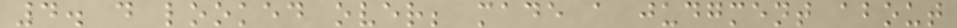4. d looked over; made a judgment about
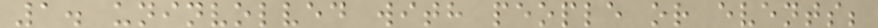1. uninvolved with people or events;
